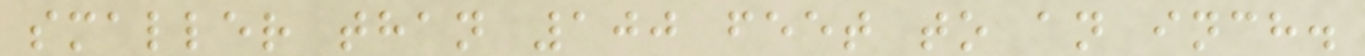smaller than 100 feet to an inch.
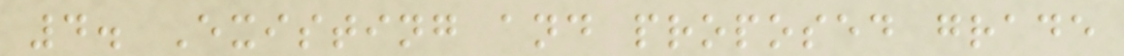4. Existing and proposed grade
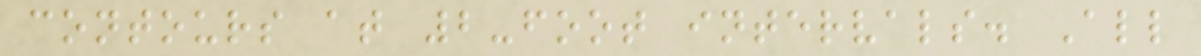contours at 2-foot intervals. All
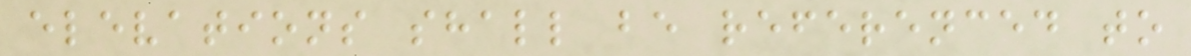elevations shall be referenced to
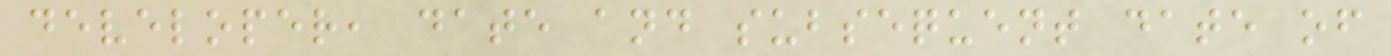developer, date and subsequent date of
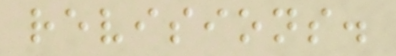revisions.
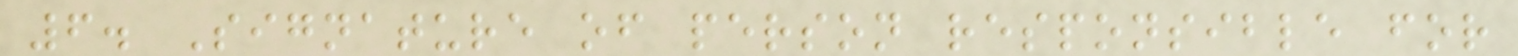6. Signature of person responsible for
